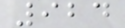924
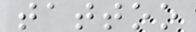tattoo
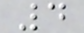4
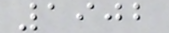1902
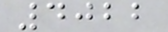4022
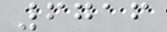6716
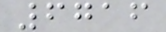6716
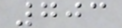703
